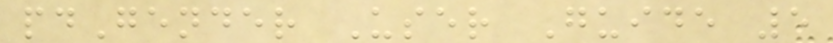pdGender User Guide 5
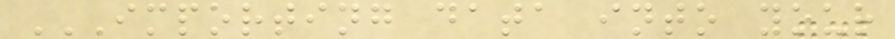IMPORTING DATA INTO YOUR
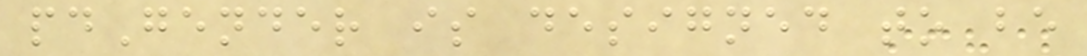pdGender is designed to be
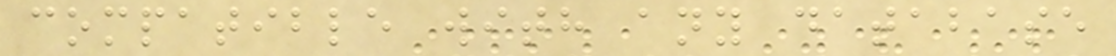compatible with any database
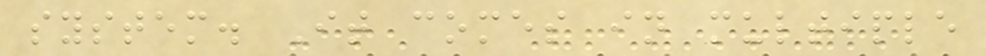system. It comes in multiple
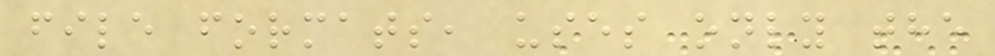file formats, uses only the
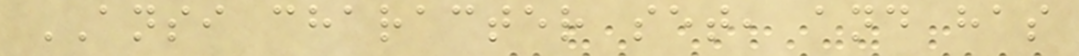ANSI character set, and has
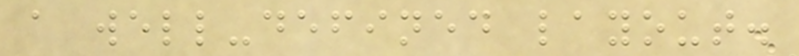a well-defined layout.
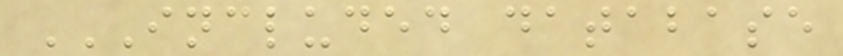INCLUDED DATABASE
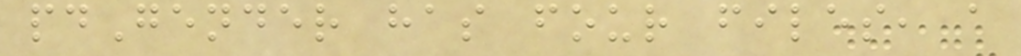pdGender has four files, a
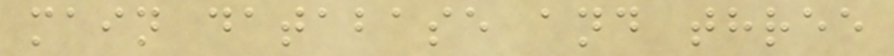main database and three
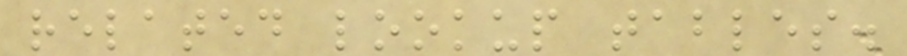related lookup tables.
